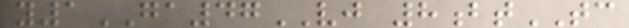y1GA47VJ 8btTC
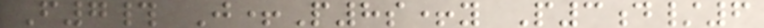F7# J+P8s+y P3d/6
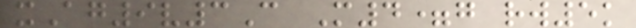xAg9v3C M4=g rw5k
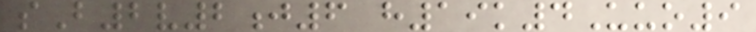sB2v2j6 h19k4Uuo9
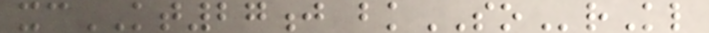xcKT27j bkSOrKl
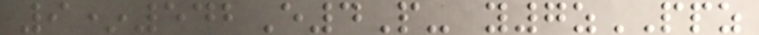9*542E4P- y7zPPZ
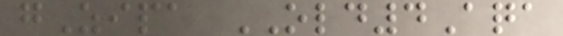gZipa OLD4Aqa
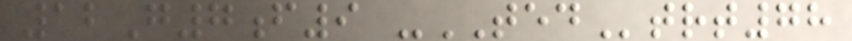12G7f9 -TEDtrt78
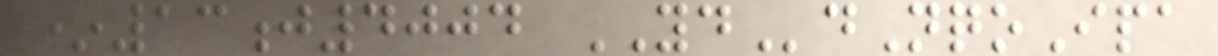*13j4004 YDdNqoIpa
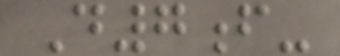D7f-
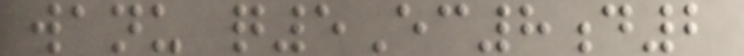wanu q5Ec8d2
